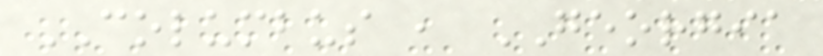COLUMBUS , GEORGIA
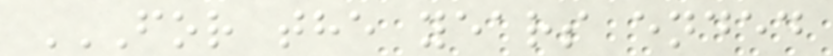FOR THE YEARS ENDED
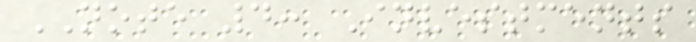NOTE 4: Investments
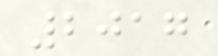2017
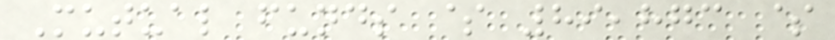Mutual funds $ 89,873 $
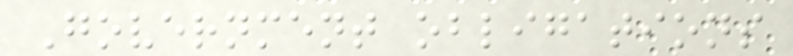Government obligations
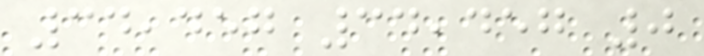34,457 34,457 0
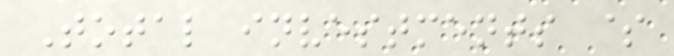Total investments $
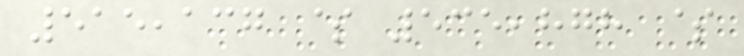515,137 $ 535,878 $
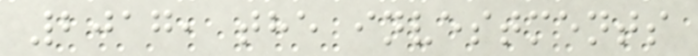2017, the investments
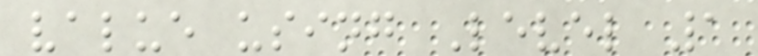value using Level 1
